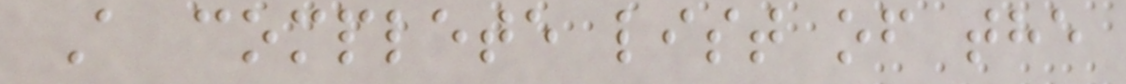A complete list of the
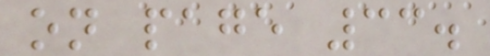on page 33.
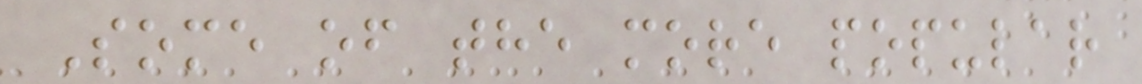Some of the more popular
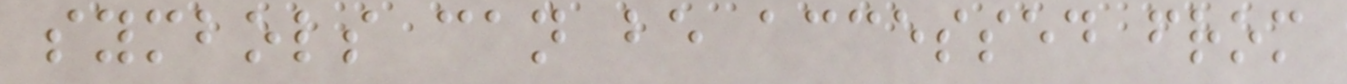symbols can be accessed from
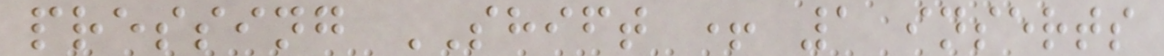pressing SHIFT + 1 inserts
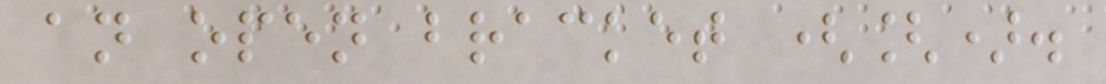an open bracket ([).
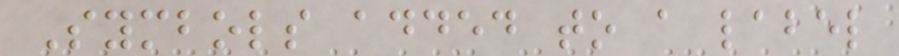Symbols added to a label
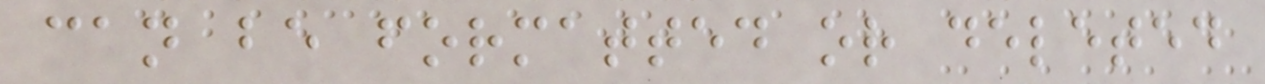can be formatted or deleted
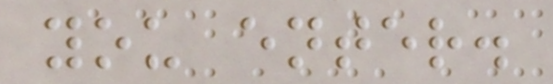you enter.
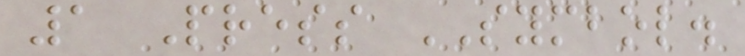1 Press SYMBOL.
